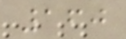160
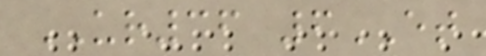UR36 6ET
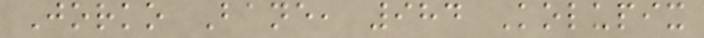Jorko Bane, 984 Kolupix
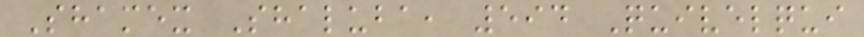Shamex Shaluba, 594 Quivelqui
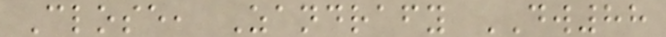Close, Zandrafy DW88
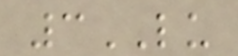3LU
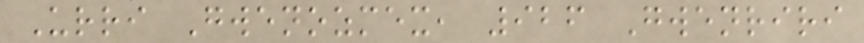Urri Gwenozmex, 926 Gwenriri
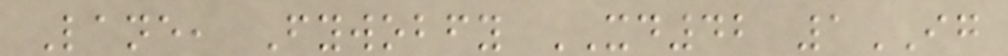Lane, Fywobfy XD42 1IG
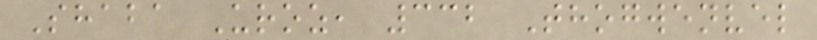Shaba Uroz, 332 Thogwenvel
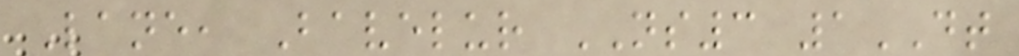Lane, Bavelur NS3 1DT
